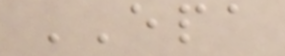EPA
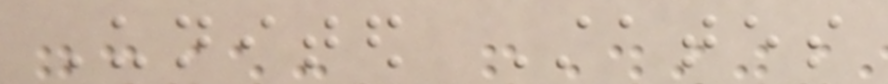United States
